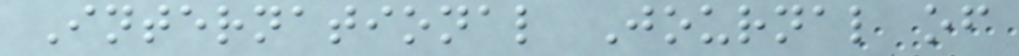International Journal of
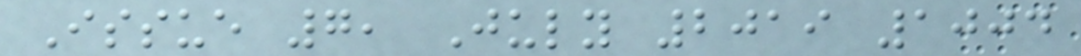Issue 7, July 2019 1004
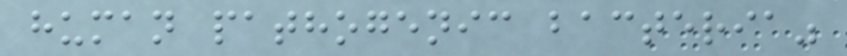human pathogenic bacteria"
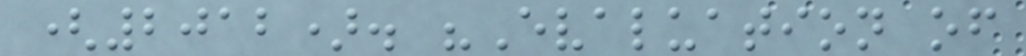(2012). "Evaluation of
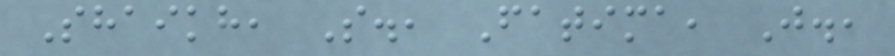Shaikh, S., Fatima, J.,
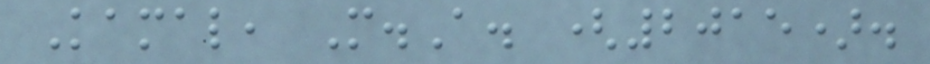Kamal, M.A. (2015).
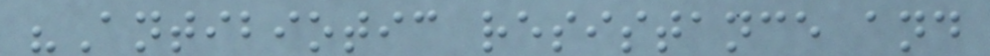"Antibiotic resistance and
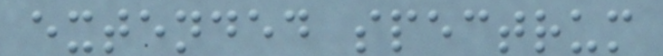extended spectrum
